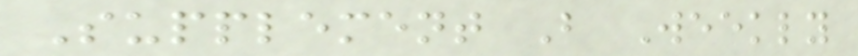Supplement B Weekly
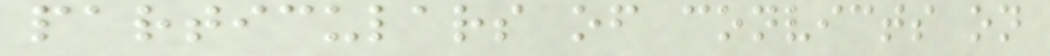particulars of convicts on
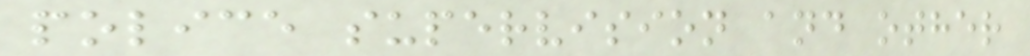police supervision and other
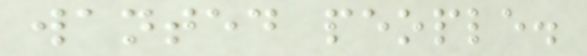wanted people.
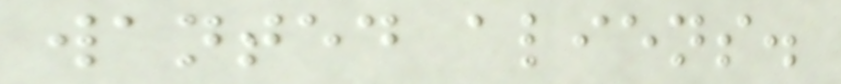wanted aliens.
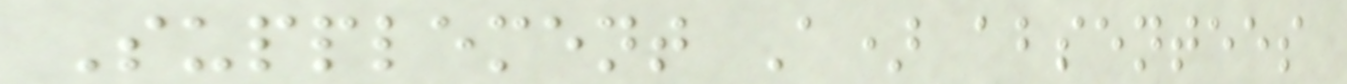Supplement A) absentees
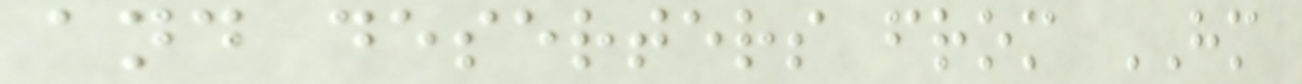and deserters from HM
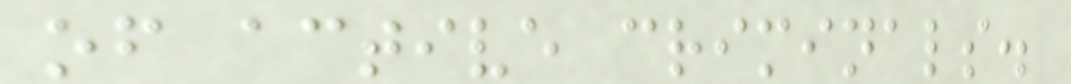of active criminals.
